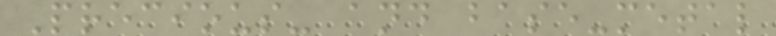Precious- and base-metal
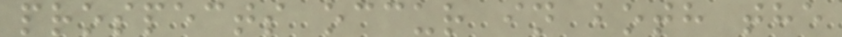prospects occur in both the
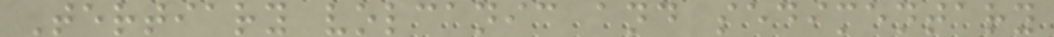Tertiary volcanic and sedimentary
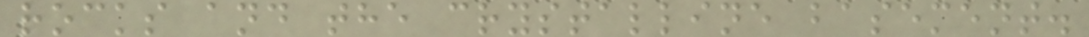rocks and the crystalline basement.
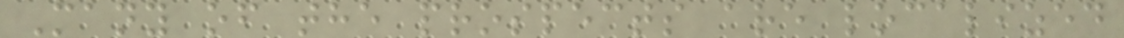Many of the prospects are localized
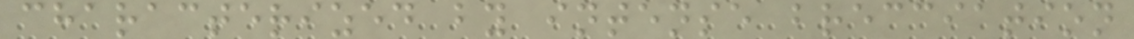characterized by intense brecciation
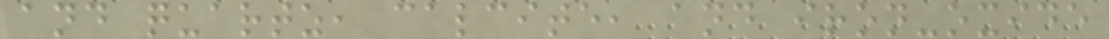and quartz, calcite, and iron-oxide
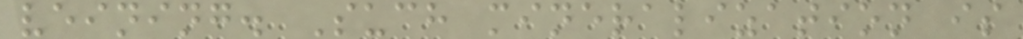veining. Such mineralization is
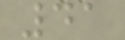41
